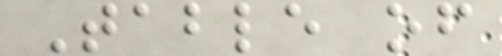Table of
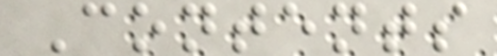Contents
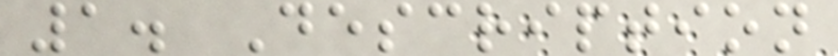1. Description
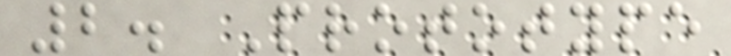2. Prototype
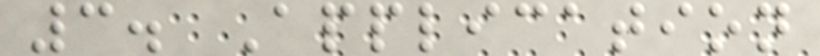3. Application
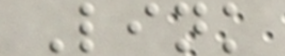Link
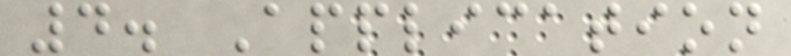4. Application
